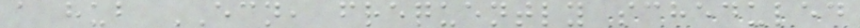a hub ECN, frequently scheduled
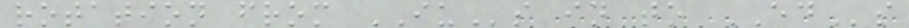rotation from IUs in to EDs
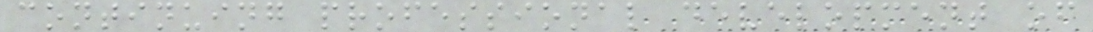continuing professional development of
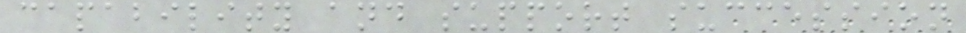capability and support succession
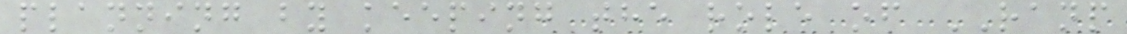planning by keeping the role of RANP
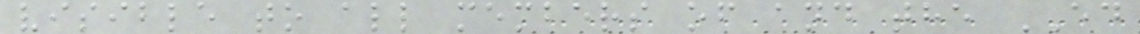visible to all members of and the ED
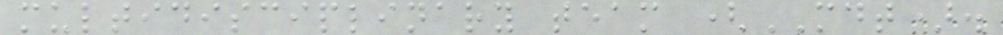multidisciplinary team (MDT).
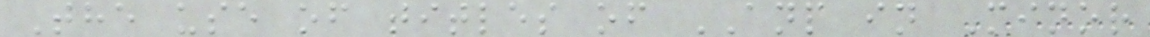The use of titles of ANP in Minor
